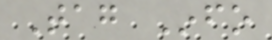Tag Info
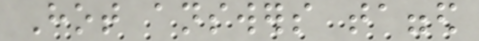Hot answers tagged
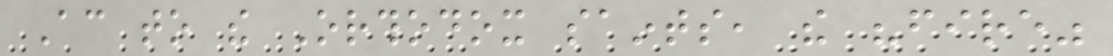According to the Orthodox saints, the "fire"
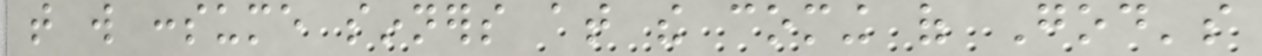that will consume sinners at the coming of God's
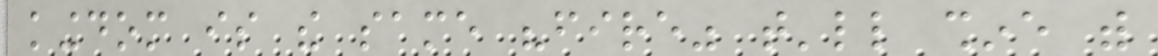kingdom is the same "fire" that'll shine with
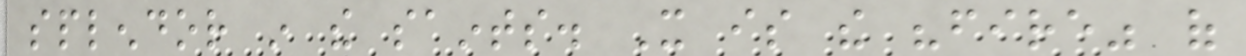splendor in the saints. It is the "fire" of
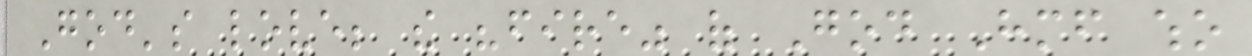God's love; the "fire" of God Himself who
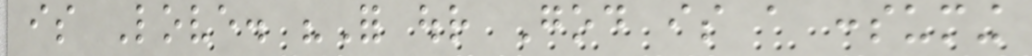is Love. "For our God is a consuming
